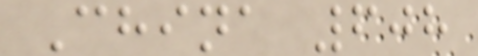China 608
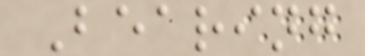Bearing
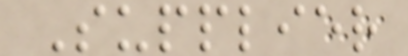Supplier
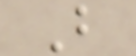B
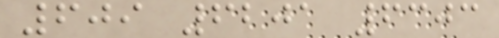609 6201 6303
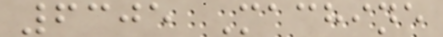6305 Machine
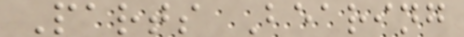Parts Bearing
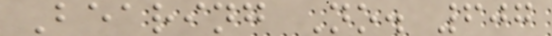Bearing No. 607
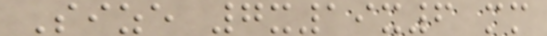Size 7x19x6 mm
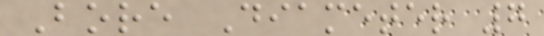Bore Diameter 7
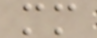mm
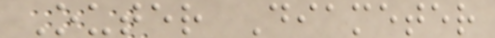Outer Diameter
